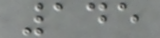145
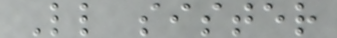Ll sister
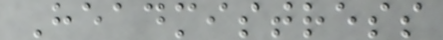Headmistress
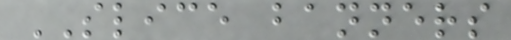SLICE banners
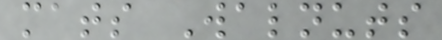mats Walnuts
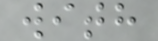with
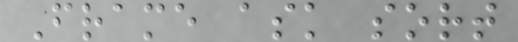Frame ask sort
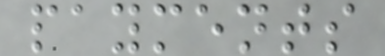payments
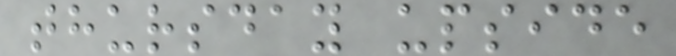thursday upside
